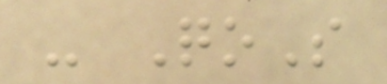- QoS
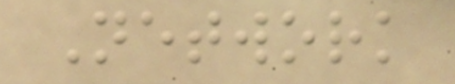Network
